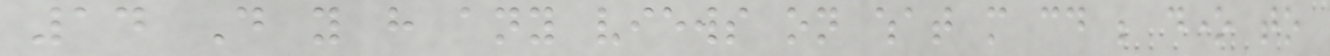14 Do you have any views on what more could be done to
